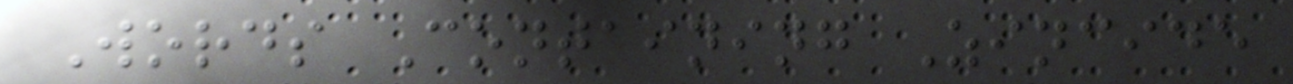Words Containing Zincide
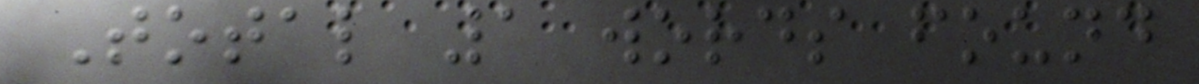Total 1 words found
